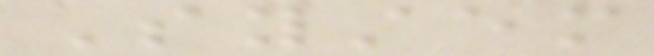System
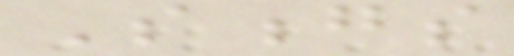Songs
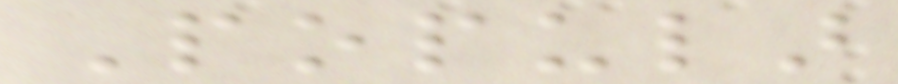Popular
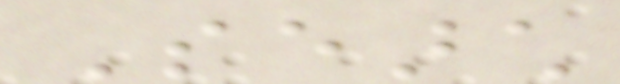Search
